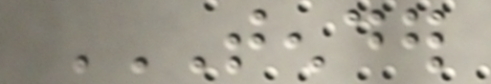TENDER
